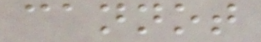cannot
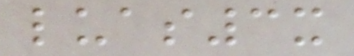luas3x
